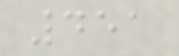451
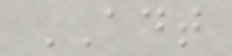ADT
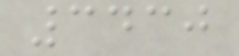3430
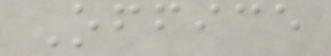Office
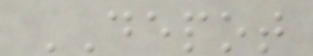DEPOT
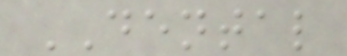DENTAL
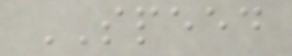SPEED
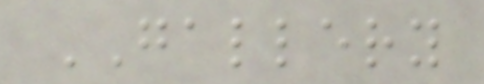GALLERY
